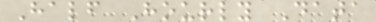Half Hourly Data
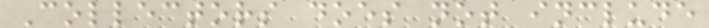Collectors does not include
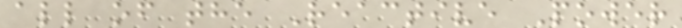all of the Reactive Power
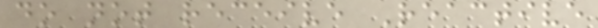do not receive Reactive
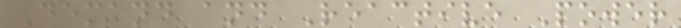Demand and Reactive Power
